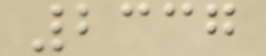2337
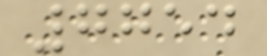7754
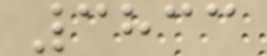3833
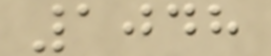1048
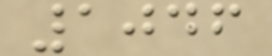1046
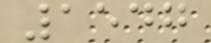1547
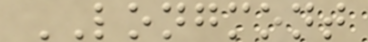LONGMONT
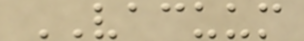VACUUM
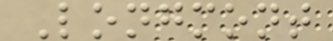Longmont
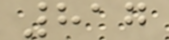817
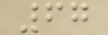67
